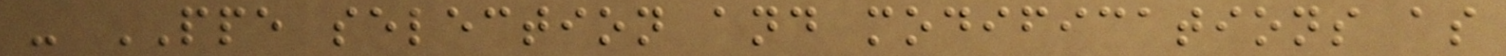- PPE selection and modifications as
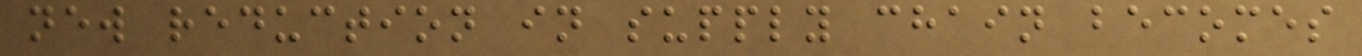new reduction in supply chain becomes
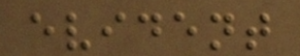evident
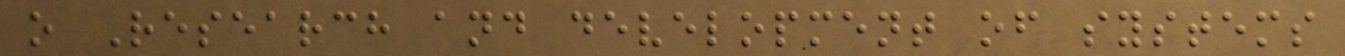o Research and development of systems
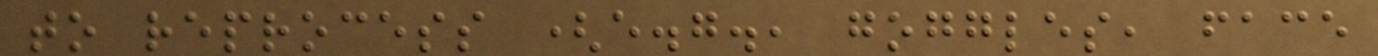to reprocess (e.g., goggles, face
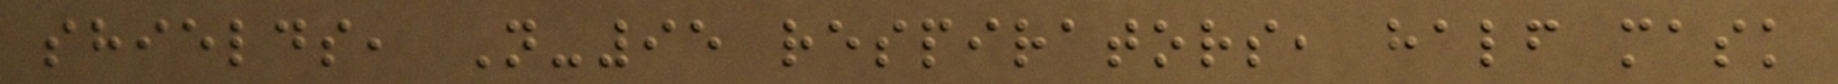shields, N-95 respirators, half mask
